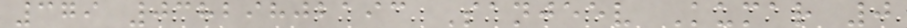379 03829802193 Sanjeev Kumar 0
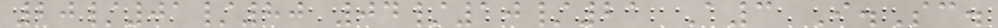20/01/80 04/10/21 A3 I.Sc.
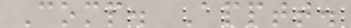Comp. Apptt.
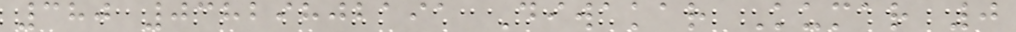380 03829802191 Diwakar Kumar 0
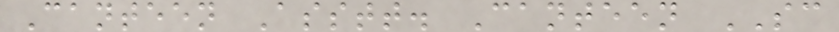Canteen Asstt. Canteen SC
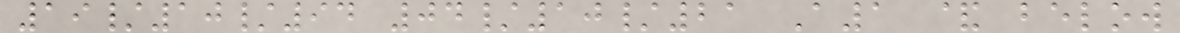19/10/94 04/10/21 A1 & below
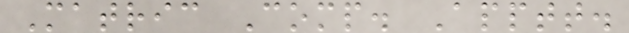Matric Comp. Apptt.
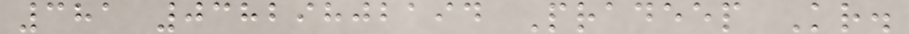381 03829802194 Pradeep Kr.
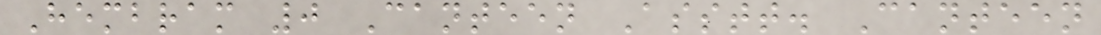Hembram 0 Canteen Asstt. Canteen
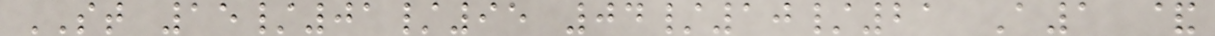ST 15/01/95 04/10/21 A1 &
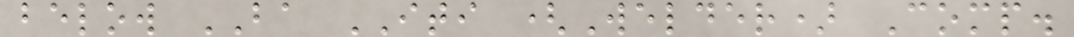below BA ITI (Welder) Comp.
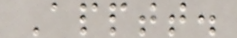Apptt.
